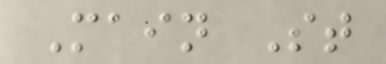Main St
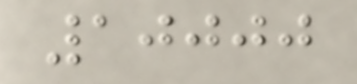10000
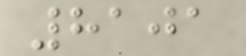8101
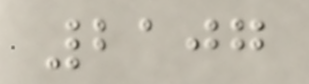2107
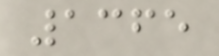1365
